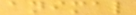animal
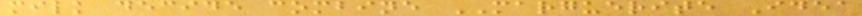milk decide combine MARGUERITE Idea
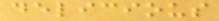delicious
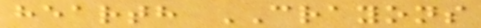hearth CRAYONS
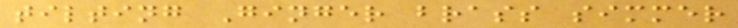tilting Ginger brass simmer
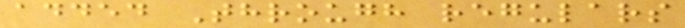added Through regulars
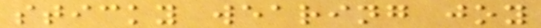sticky wearing joy
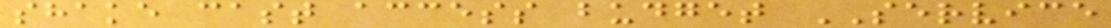shake cast access budget SERVICE
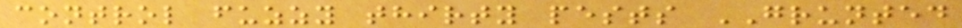control fuzzy thirty pests GRUNTED
